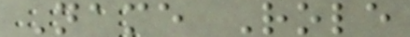Name Role
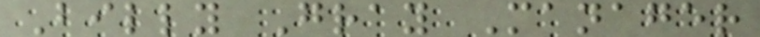Billy Gray Manager
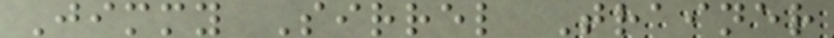Jimmy Sirrel Trainer
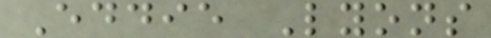Eddie Lyons
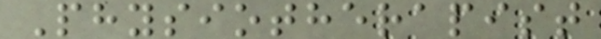Physiotherapist
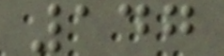147
